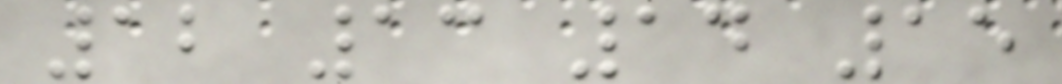12 13 14 15
